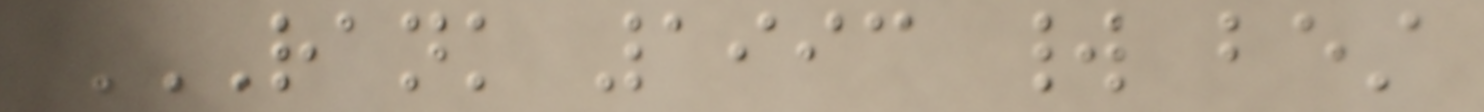RANK 1993 WORLD BEST
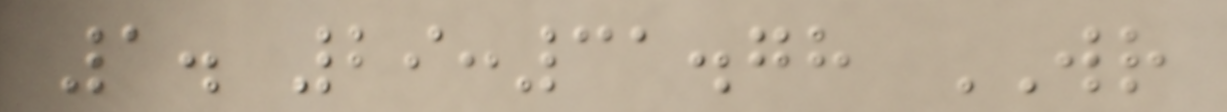1. 29:31.78 WR
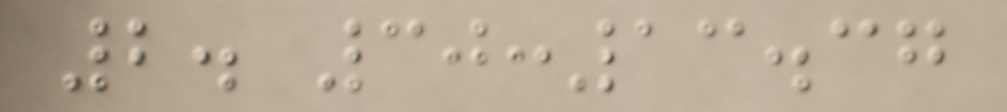2. 30:13.37
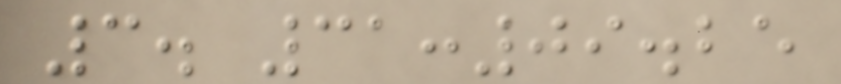3. 31:09.25
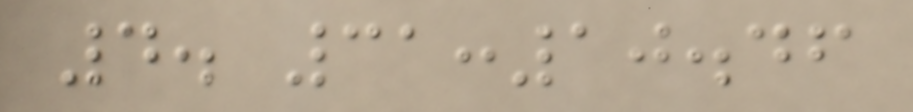4. 31:10.46
